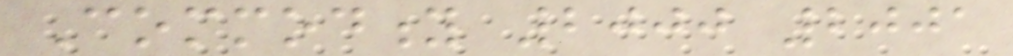Commodity 2000 2001
